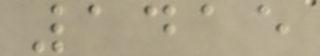1415
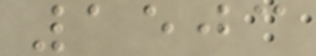1503
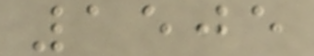1505
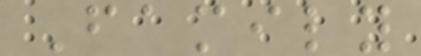Family
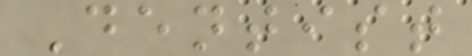Dentist
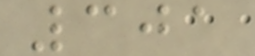301
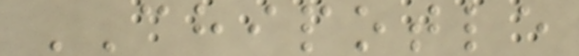CHIPOTLE
